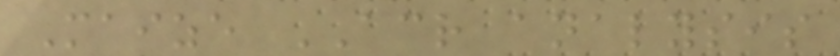Maize ACR analysis
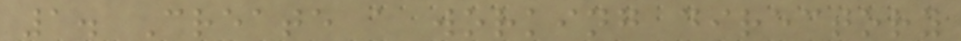1. Create a working directory
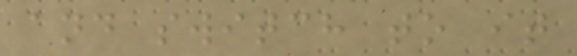and switch to it
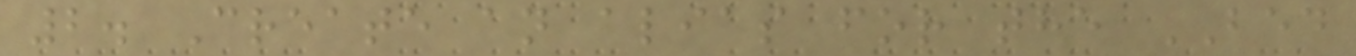2. Create an alias for the BED
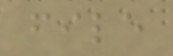file
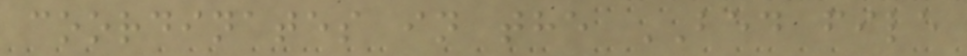coordinates in the BED file
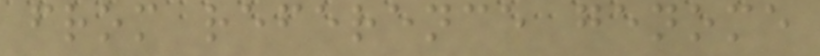from reference genome
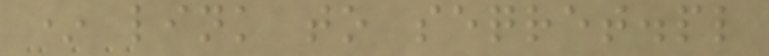* link to seqret.pl
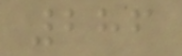286
